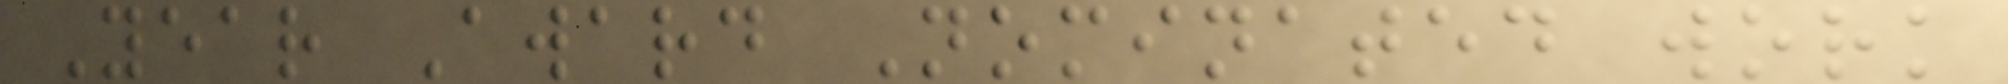Year Award Nominated work
